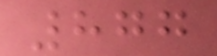877
